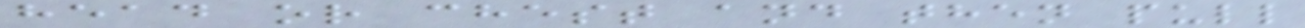head or chest and then pull
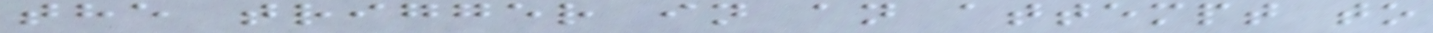the trigger in an attempt to
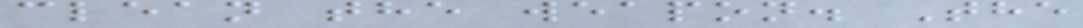clean the weapon. The
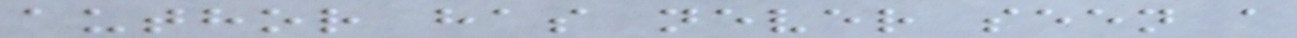author has never seen a
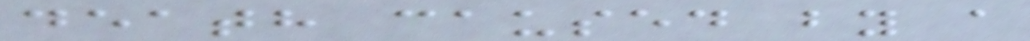death caused by a
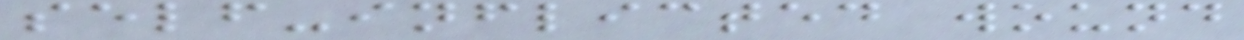self-inflicted wound
